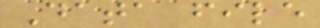Data file
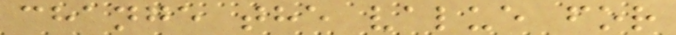change the value for
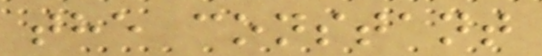the constant
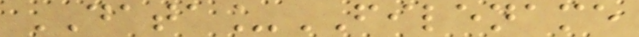DATA_FILENAME
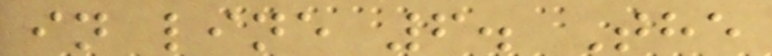in line 6. The
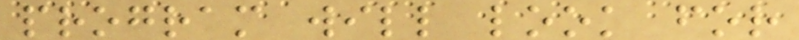program will look for
